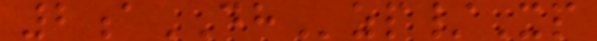2aDHzp/Xp
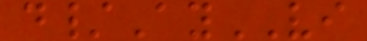d/AyVI
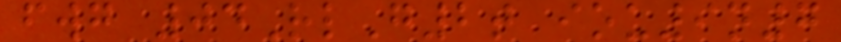fwg 04RlG2t iou9n7
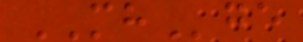MHge
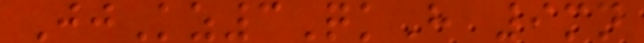JjKz3QkH 9mn
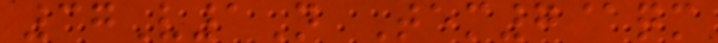37V1N Tem7@qm
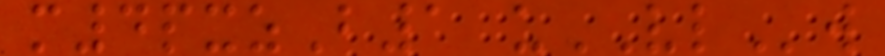m4pxzB1 uVLw
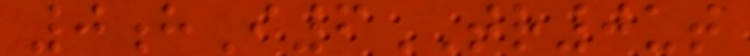0hI6TR0ut
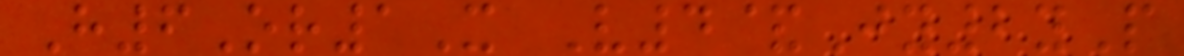H6Or1X V4&Jy2yP
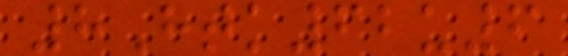8Htk62u6
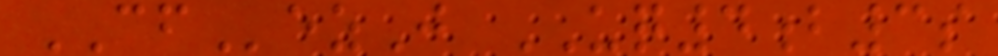CFezJ UQ4b3s
